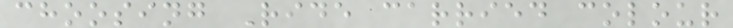choosing Ride carried colour
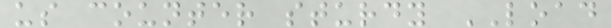us counter sturdy LOAD
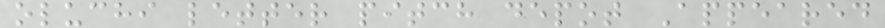oluchi letter pitch depot Appeared
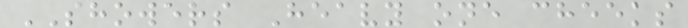SHOWERS Heavy one cheeks
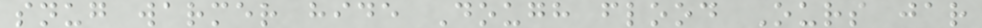snug warmer hide Dough flood Ours jar
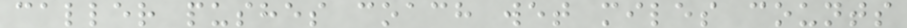caller pushes coach wet miles counts
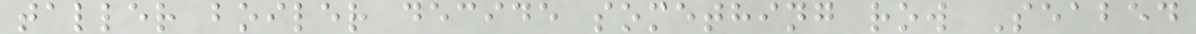taller boiler decide something row Seabed
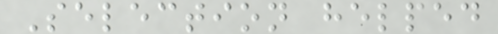Selection helped
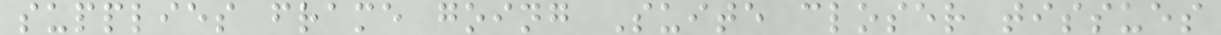supplies frame going Suite closer tissues
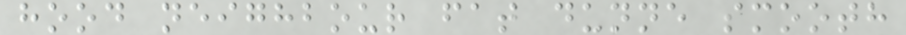hood neighbour fat dunne smooth
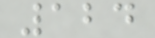124
